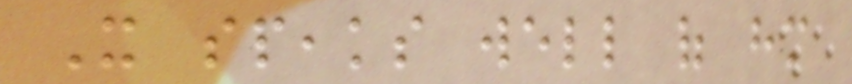It speaks well of him
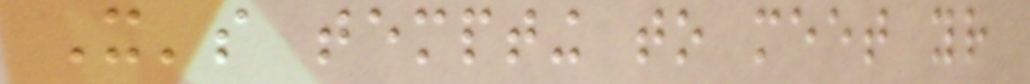It's tempting to meet your
